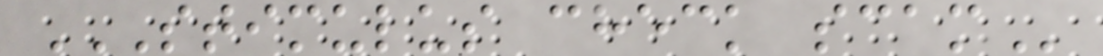STIMULUS CHECK SCAM
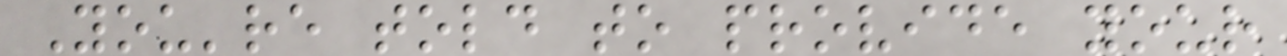You're told to provide your
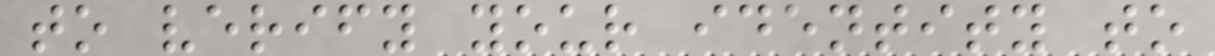to verify your identity to
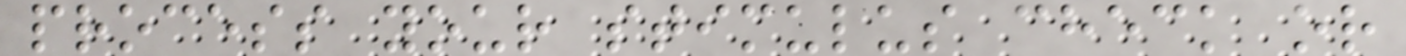process your stimulus check or
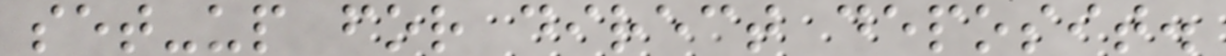set-up for direct deposit.
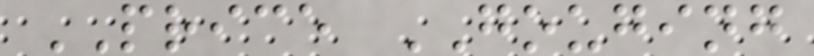PRICE GOUGING
